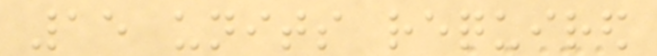15 units required
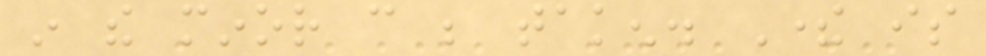in the minor can be taken. There is
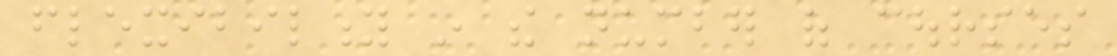flexibility in the number of courses
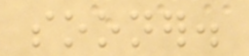sooner.
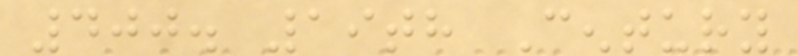400. 19th Century
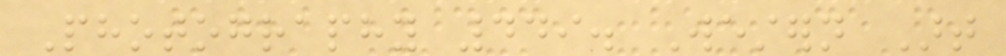Photography 449. Western Art
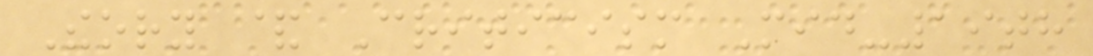Theory & Criticism Mid-19th
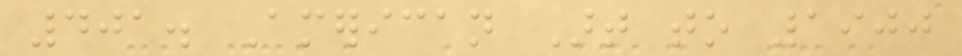401. American Art to 1900
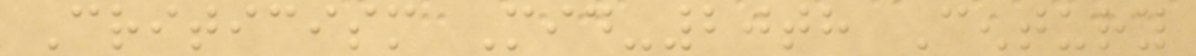Criticism Mid-20th Century
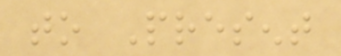to Present
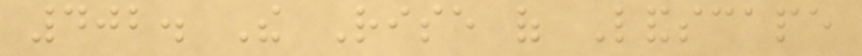402. The Rise of Landscape
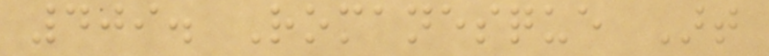409. Romanesque Art
